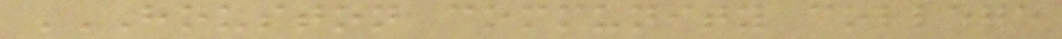HOUSTON COMMUNITY COLLEGE
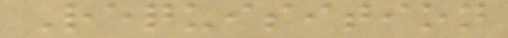Requisition
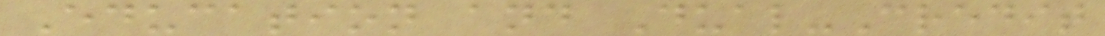Education and Dual-Credit
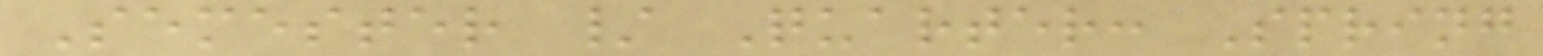Semester / Quarter: Spring
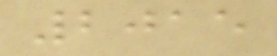2015
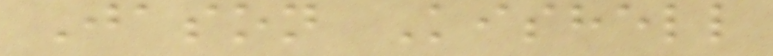Jason Kishell
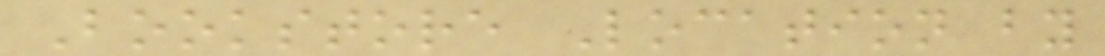Bookstore Location by
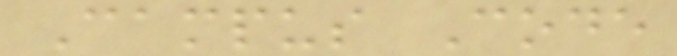Campus Code
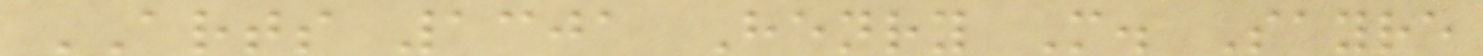ARTS 1301 Henry M. Sayre
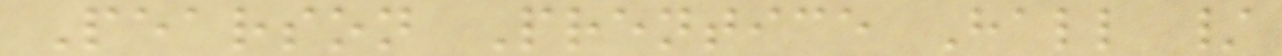Pearson Prentice Hall /
